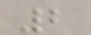2
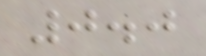0.0
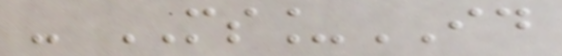- MS_ID
